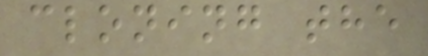cloning the
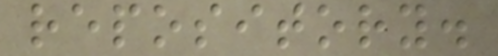repository.
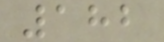182
